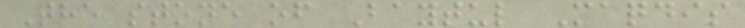The stone of Baytul Maqdis
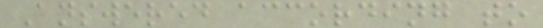Answered according to
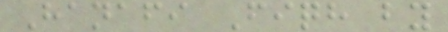Hanafi Fiqh by
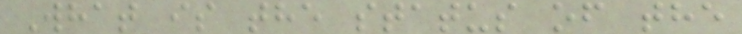What is the status of the
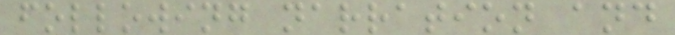following narration and
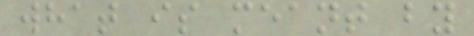what is meant by
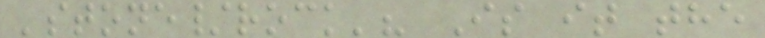'stone/rock'? Is it the
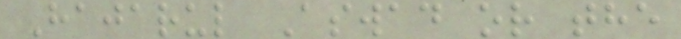Hajarul Aswad or the
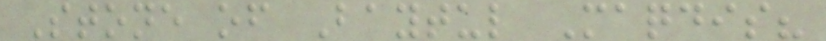Stone of Baytul Maqdis?
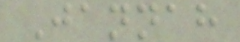Jannah
